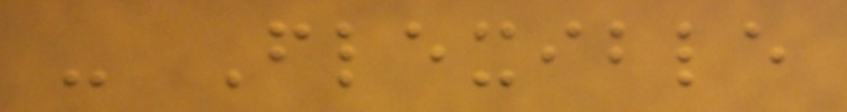- Flexible
